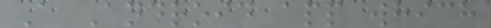A Android app which
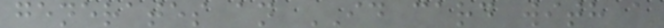generates an ID card with a
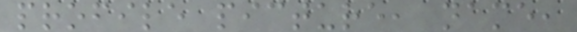profile picture, name,
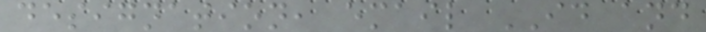designation, email ID and
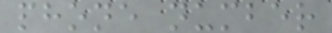phone number
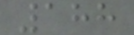188
